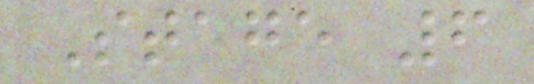Stage 6
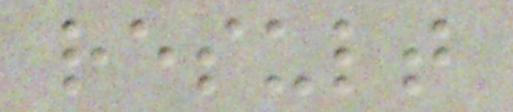result
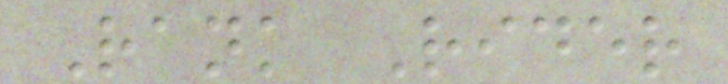Rank Rider
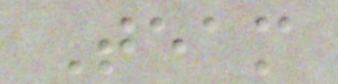Team
